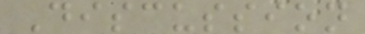Discussion
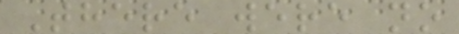There were no
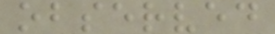observed
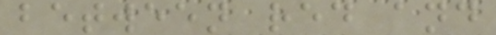between red and
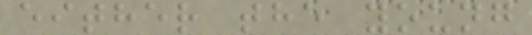either the young
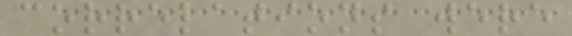correlations were
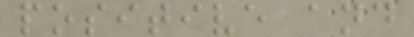positive and
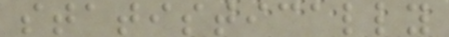statistically
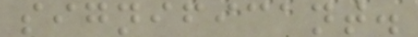significant.
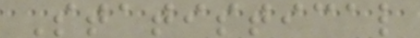Statistical
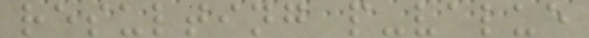resulting p-value
